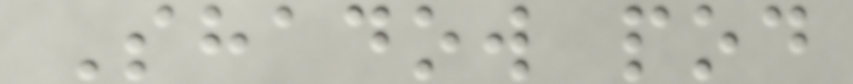Shadow pod
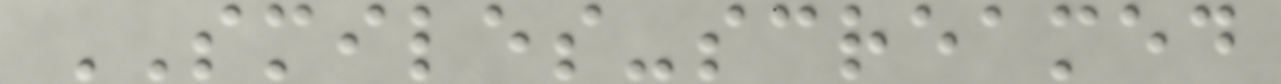SMILES-screamed
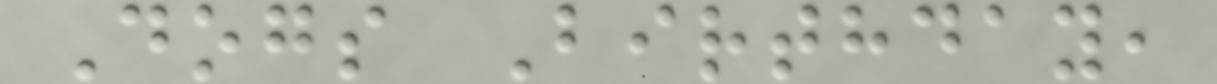Dogs Birthday,
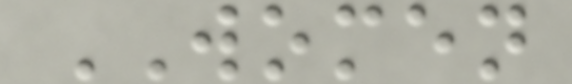WOMEN
